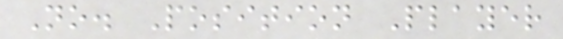No. Position Player
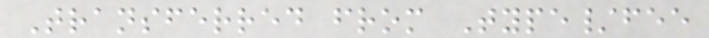Transferred from Type/fee
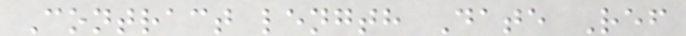Contract length Date Ref
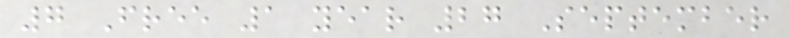7 Free 1 year 27 September
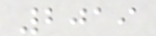2019
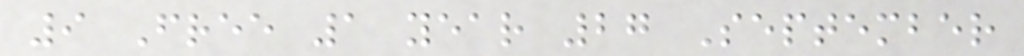9 Free 1 year 27 September
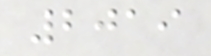2019
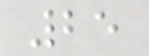25
